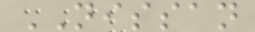NISSAN
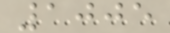1005
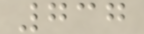737
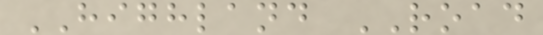HIGHLAND ROAD
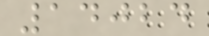14024
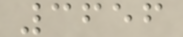3656
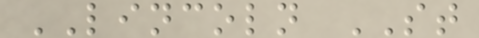LINCOLN ST
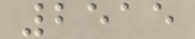2515
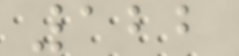122
